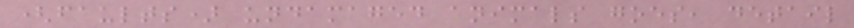(faults) undamaged animals goes, detail
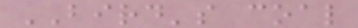BIRD's coal
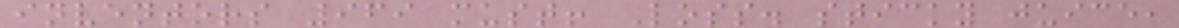inventors 969 must! Loss. sticky juice,
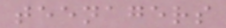teenagers
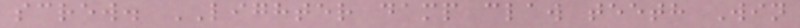screw. LIGHTER damp claw teeth Win
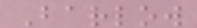Barlow
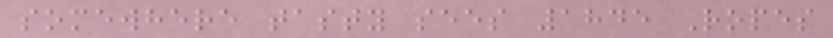somewhere tasty sees 1845 Ropes
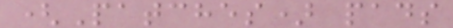(Patches) pads
